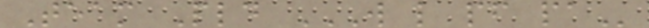Team Pld W L PF PA
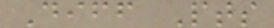Diff Pts
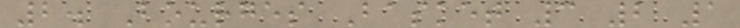2. Bourges Basket 3 2 1
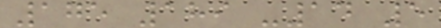175 189 -14 5
